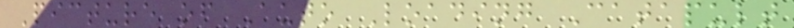Picture of Auto Loading Catapult
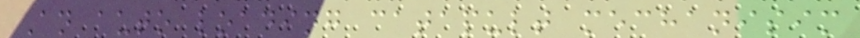An auto loading catapult mechanisim
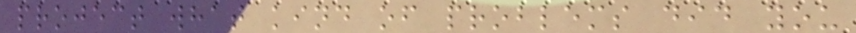project what kind of problems did you
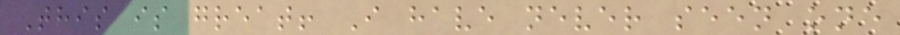This is great! I have never seen one
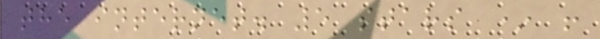the internet. 5 stars * !
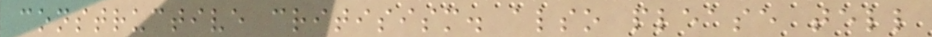constructive critisism. also please tell
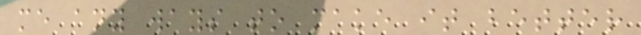me any ways to make it better
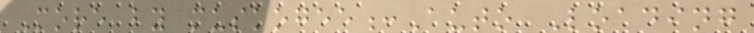More by muskogee:Auto Loading
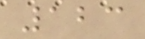123
